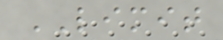LIMIT
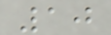10
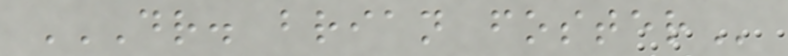DR. BRIAN FOSTER
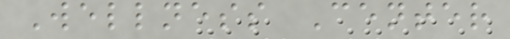Wellness Center
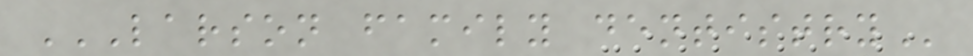LARSON FAMILY DENTISTRY
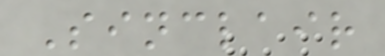Sinclair
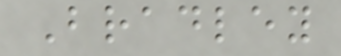Bradley
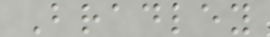Bradley
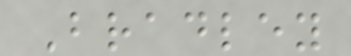Bradley
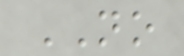NO
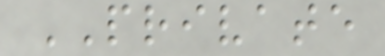PRIVATE
